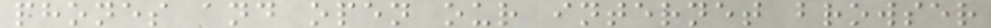phones and open our internet browser
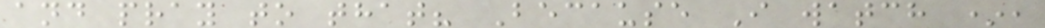and pray to that? Because I watch *,
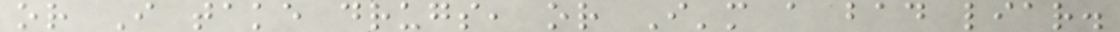or I take drugs, or I'm a bad liar.
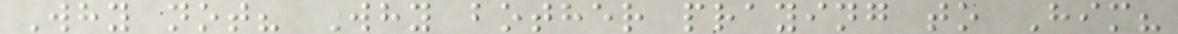Why not? Why bother praying to Him?
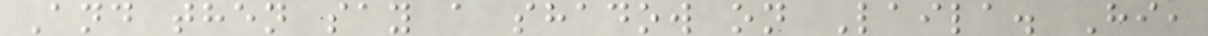And then say a shadow on Laila. Hi,
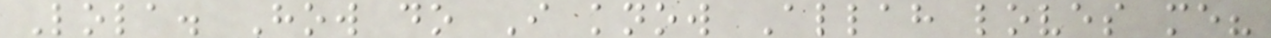Lola. How do I know Allah loves me?
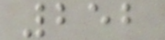252
